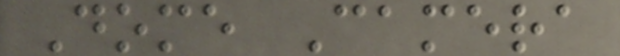Dome Camera
